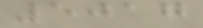5017
